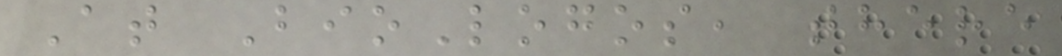At BioLogos, there
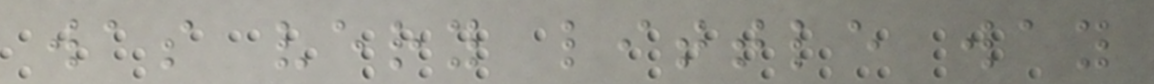was very little way
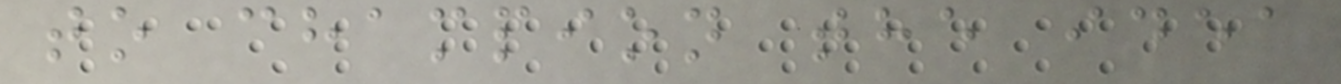to champion the idea
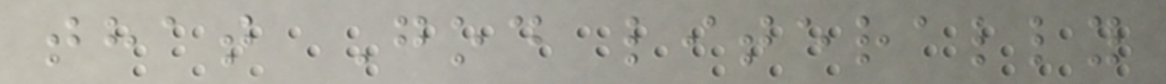that God literally
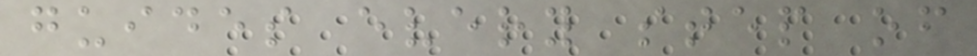guides every step of
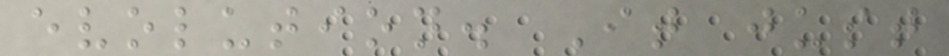evolution. It just
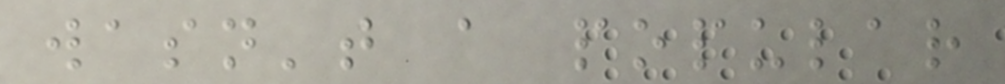wasn't a popular
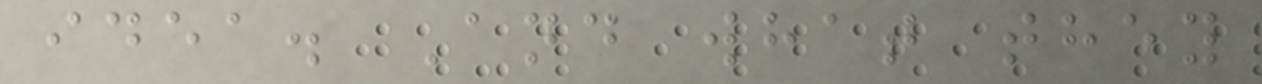idea. And what they
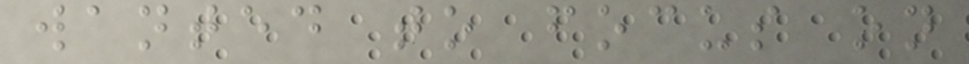wanted to focus on
